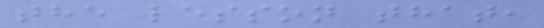the lesson that,
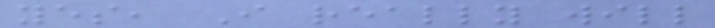yes, I really will
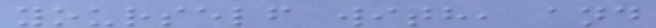yourself with, and
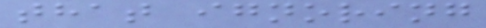that ignoring
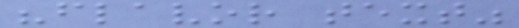"flavor text"
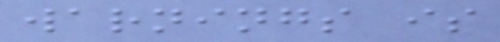warnings is
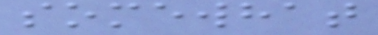somewhat
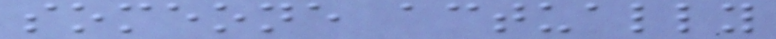someone actually
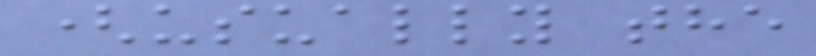(usually the
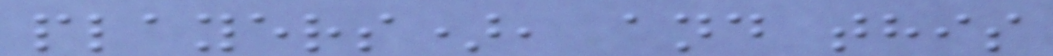players), and this
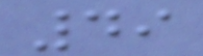49
